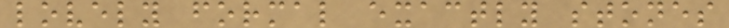lovely formal exactly stones
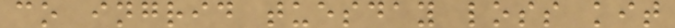co ingrid tuesday loss kit
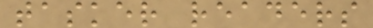tasker readers
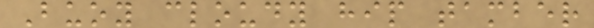Buoy cloudy hip tamber
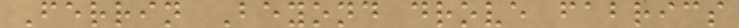Ferrin Beyond drove fabrics
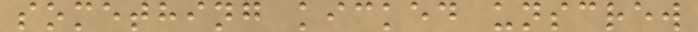something kicked unscrew
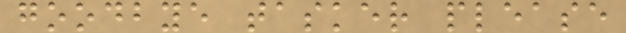goodbye tasker please
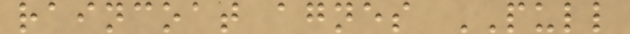raincoat agnes PULL
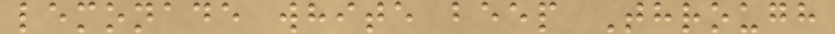lemonade white beep Through
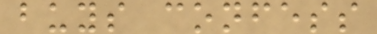buys confess
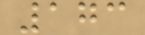173
